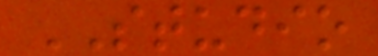STUDIO
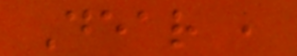Dear ,
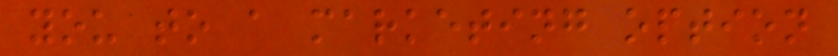you to a marketing option
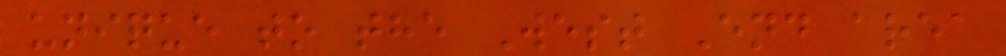unique to the West End area
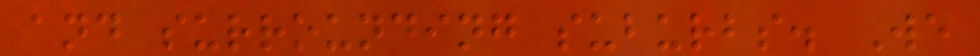and surrounding suburbs. We
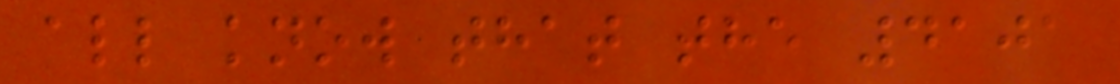all know that the 4101
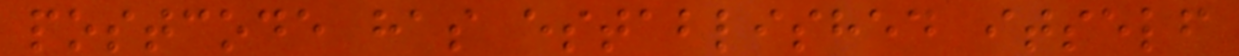postcode has established itself
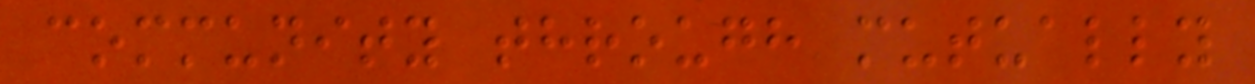community through mutually
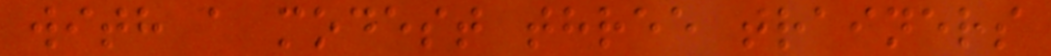with a modest three trainers
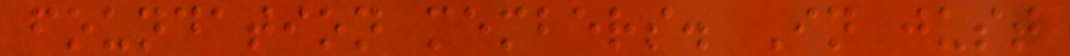foundation members. In just
